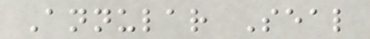Annular Seal
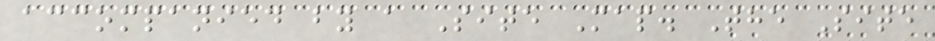accompanied by a Site Map. The Site
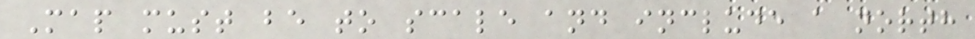Map must be to scale and include a north
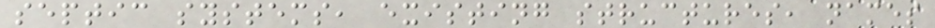septic systems, existing structures, names
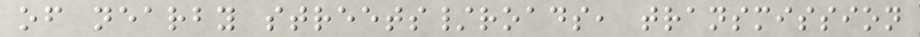of nearby streets/roads, transmission
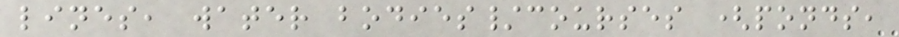lines, water bodies/courses (ponds,
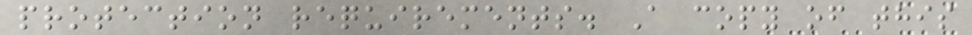protection requirements. A copy of this
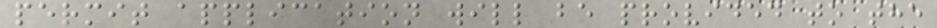permit application will be provided to the
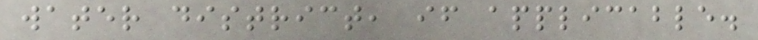water district, if applicable.
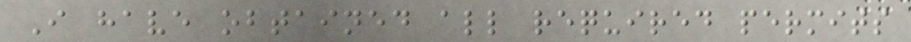I have obtained all required permits
